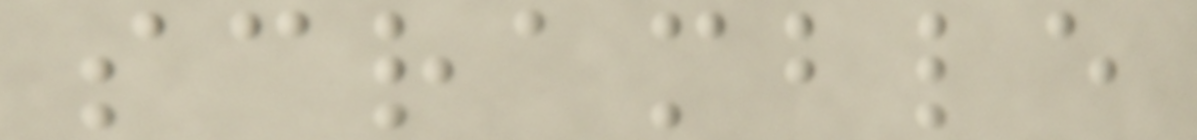scramble
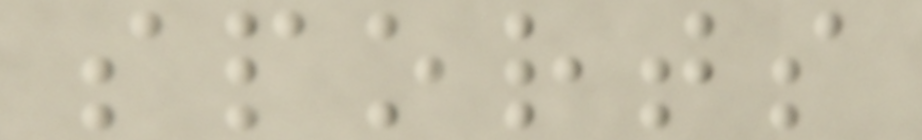sports
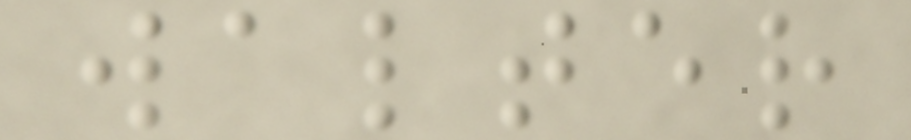walter
